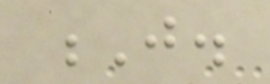J.
